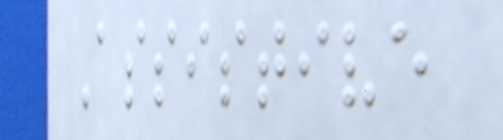Assistive
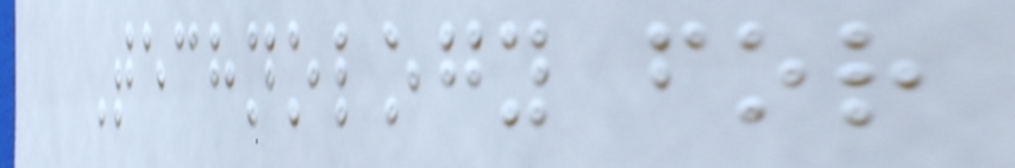Technology for
